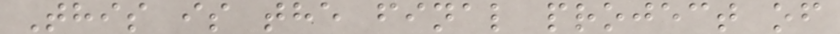This is the final project of
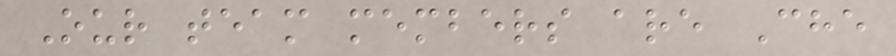Our team members are Che
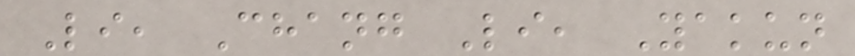Li, Chang Li, Yakun
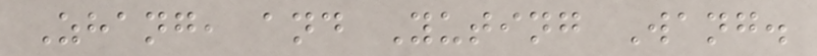Zhang, and Yuting Wang.
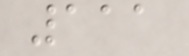111
